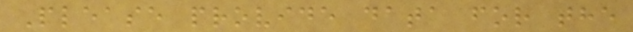Please provide data for the
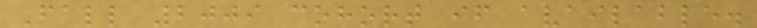Fall 2009 cohort if available.
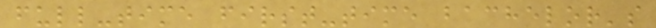full-time first-time bachelor's
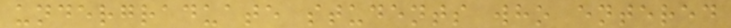undergraduate students who entered
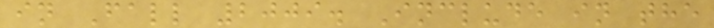in Fall 2009. Include in the
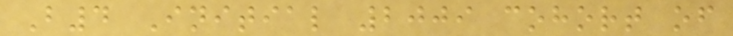B4 Initial 2009 cohort of
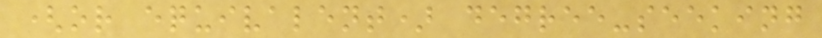(or equivalent) degree-seeking
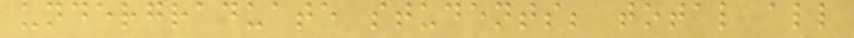undergraduate students; total all
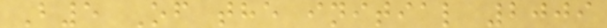B5 Of the initial 2009
